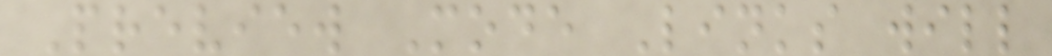Preview Mode Links will
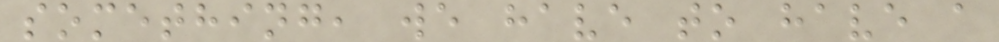something, we have to have a
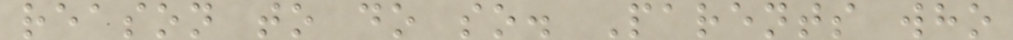reason to do so. Parents who
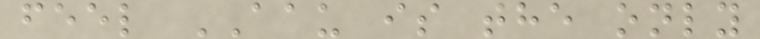feel AAU is the only
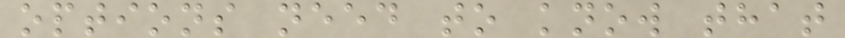options need to know that
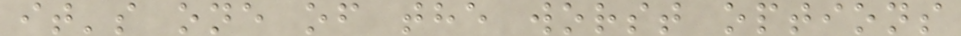it's one of the worst options
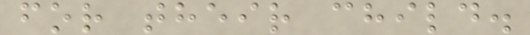for their child.
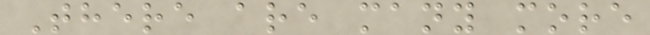There are many more
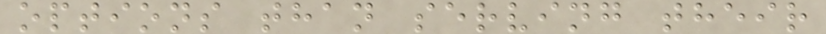options than serving their
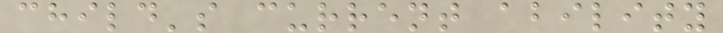child's current ability
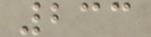233
